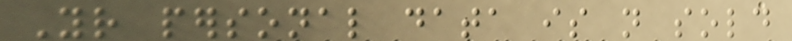Your personal data is not sold
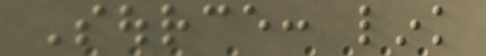Source: link
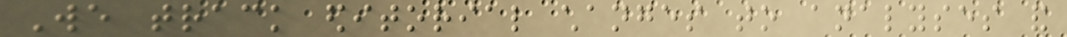We track editorial changes to analyses and
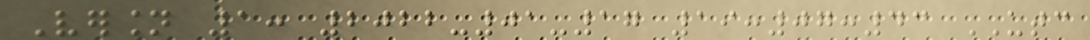Version 1: 2022-01-17 19:07:43 UTC
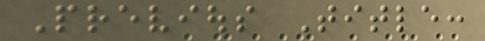Previous Title:
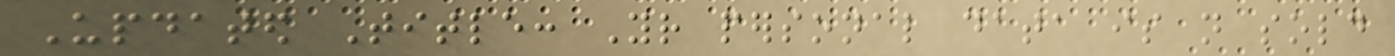Updated Title: Your personal data is not sold
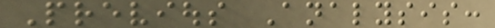Previous Analysis:
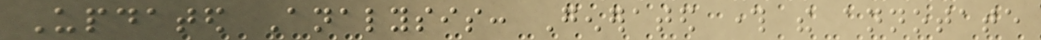Updated Analysis: Generated through the annotate
